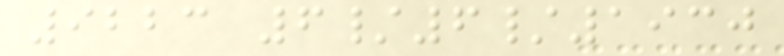9223 6/6/1930
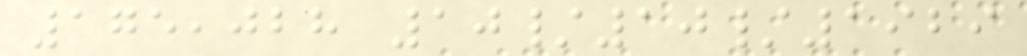175,028 10/10/1929
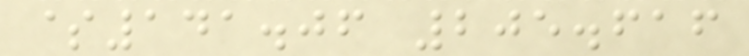$141.06 205.616
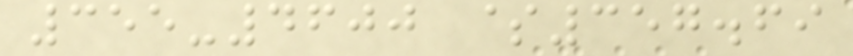355-4600 $357.69
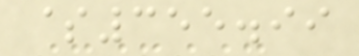$355.99
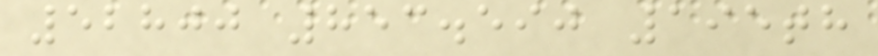52800 853.590 195th
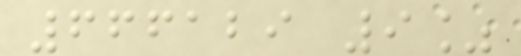666129 9%
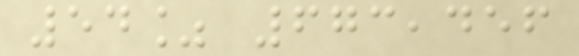54% 673,456
